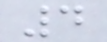4
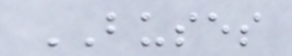BUSES
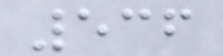536
